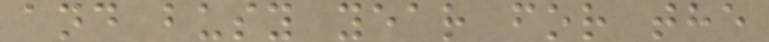and busy year for the
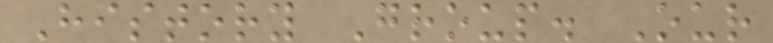History Group. Our
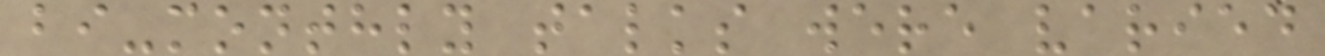bi-monthly talks were varied
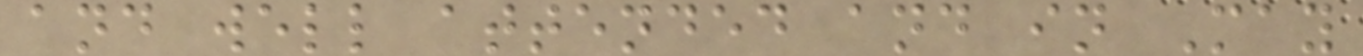and well attended and in May
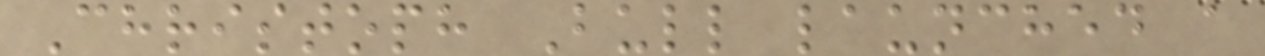Christoph Bull launched a
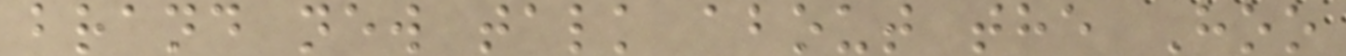brand new talk about the Hoo
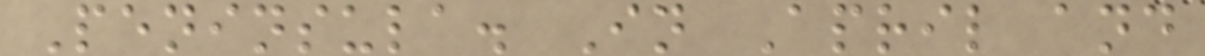Peninsula. In April and
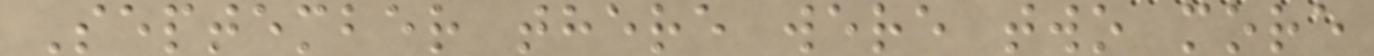September there were two more
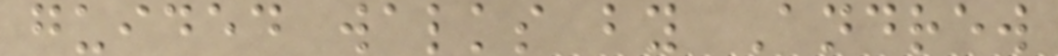guided walks by Andrew
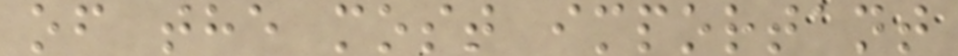of the most important
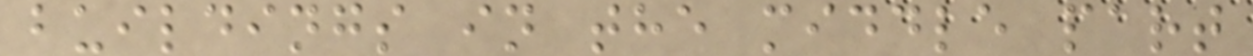buildings in the middle part
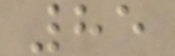85
